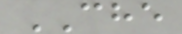CHE
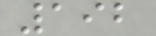192
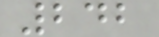242
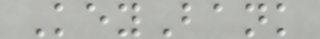KeyBank
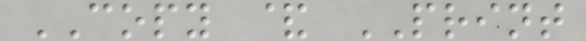COPY & PRINT
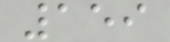159
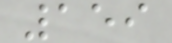159
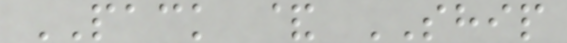PACK & SHIP
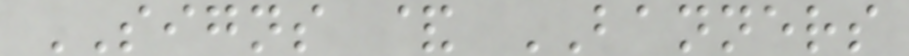SIGNS & BANNERS
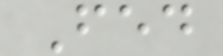Fed
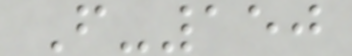F-150
